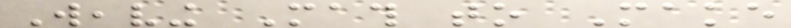Weaving Math to Make
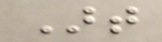Art
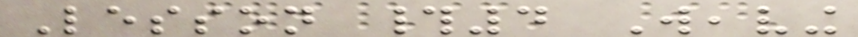Lesson #4 Weaving
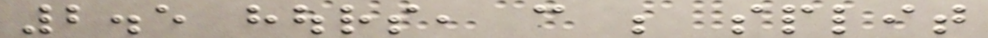2.5 hours, can be split
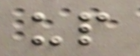up
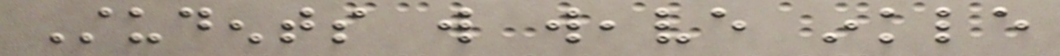Students will weave inkle
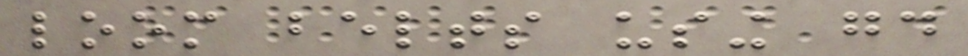loom belts using good
